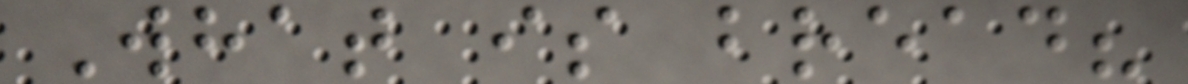What is bread?
